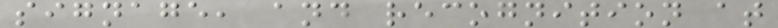signage, and recognition at
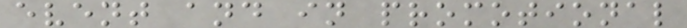event and in promotional
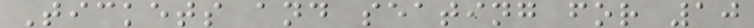Tickets and seating for 10
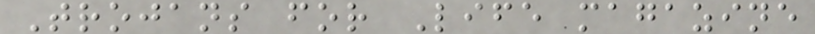Trojans for Life magazine
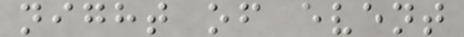night of event
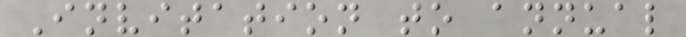Invitation to annual
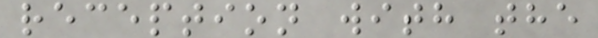reception with the
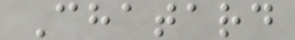Chatard
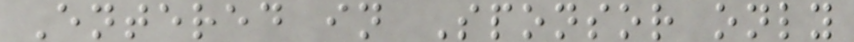Entered in Sponsor only
